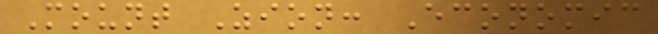Mount Zion: Economic
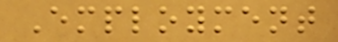Employment
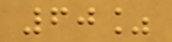60%
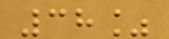38%
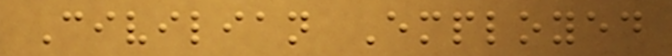Civilian Employed
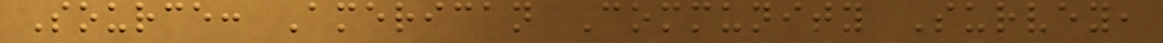Source: American Community Survey,
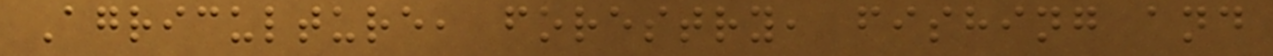Agriculture, forestry, fishing and
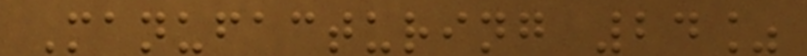Manufacturing 24%
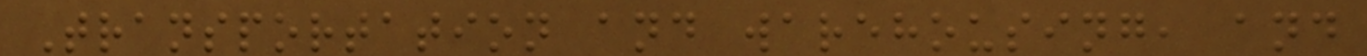Transportation and warehousing, and
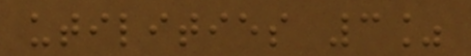utilities 3%
